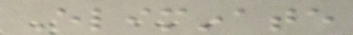Eliminate
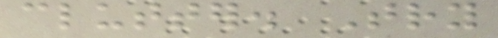clutter. Try
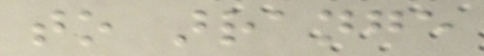to arrange
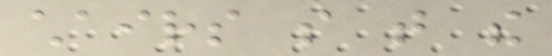chairs so that the
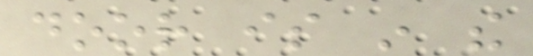door is in the
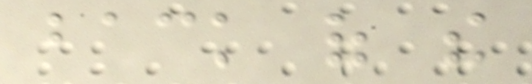back of the
